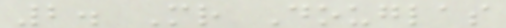2. Mr Douglas
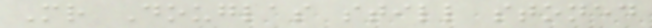Mr Douglas still stoned
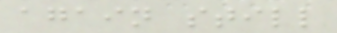again still
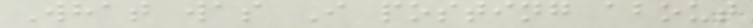What was I posting about
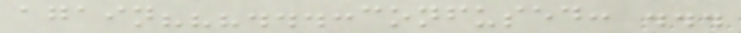again???...:confused: ...
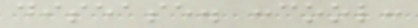disease. :cool:
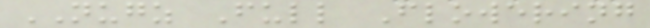NUGZ Full Flowering
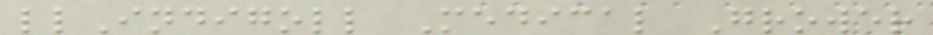llIndigoll Medical Grower
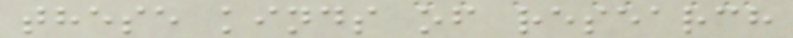these kinds of research
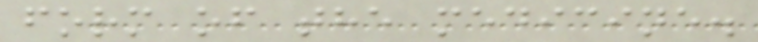form of the medicine.
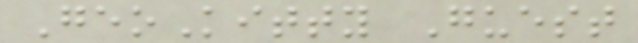GeoKitty Guest
